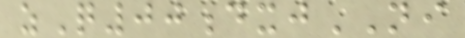zQ00dxjNI
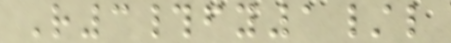R3#fy1/l
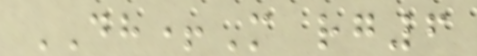DH+M rg6
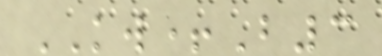KW+B3
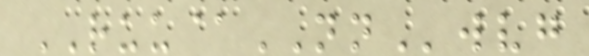RUU@NNwvg
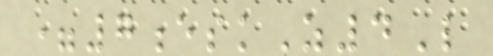=7eskZ4L
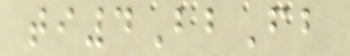ti4BbFb
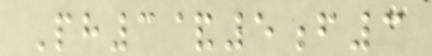Ph3&5f3
